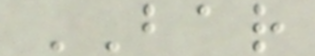BAR
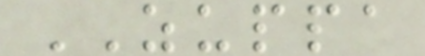ZUPPA
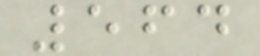564
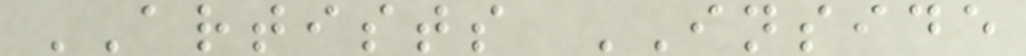ARTISTS INSIDE
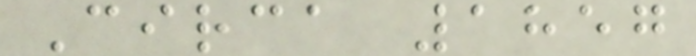Circa 1857
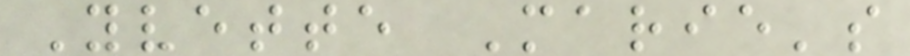Yvette Marie's
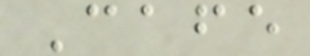Cafe
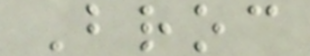Broc
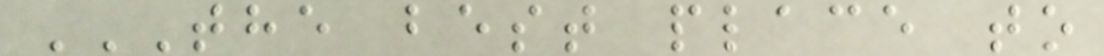THE BEST PLACE TO
